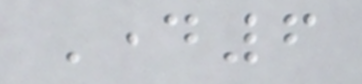Day6
